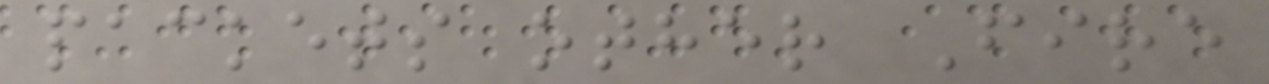packets other Fire
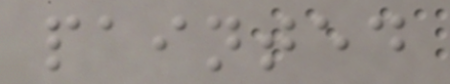painted
